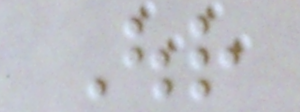Our
